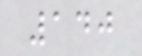140
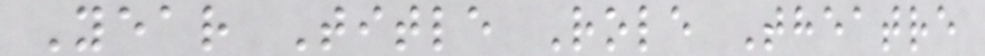Year Title Role Theatre
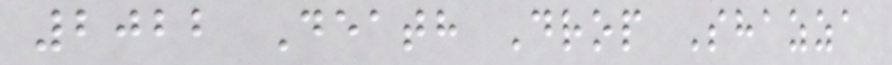2022 Death Drop Shazza
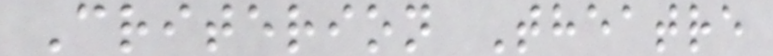Criterion Theatre
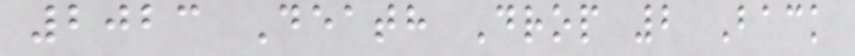2023 Death Drop 2 Back
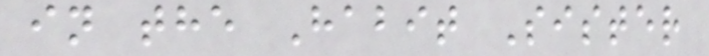in the Habit Sister
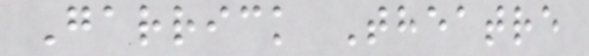Garrick Theatre
